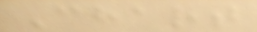Chart
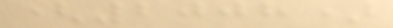(2008)
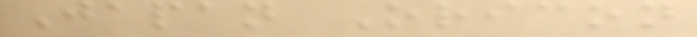Japan Oricon
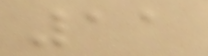11
